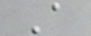A
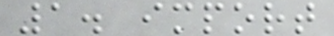1. import
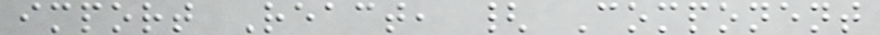import React, { Component
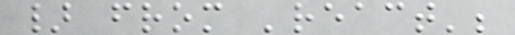} from 'react';
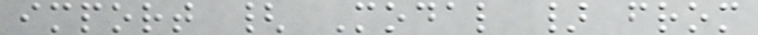import { Modal } from
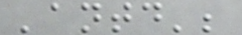'antd';
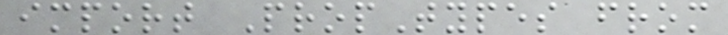import PropTypes from
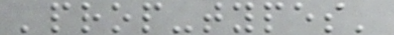'prop-types'
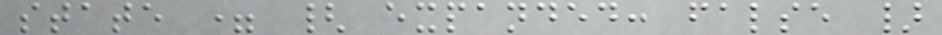state = { expanded: false }
